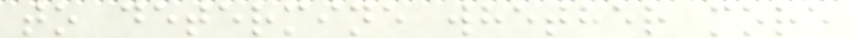to determine whether more
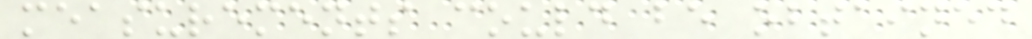measurements could be obtained
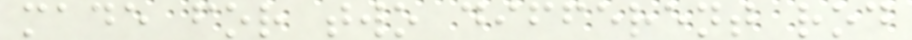made for two different rod
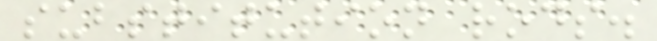substitution rods.
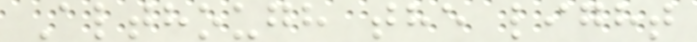Although the light
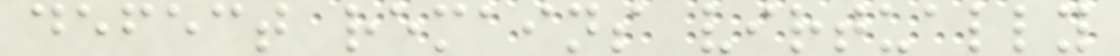defect remains virtually
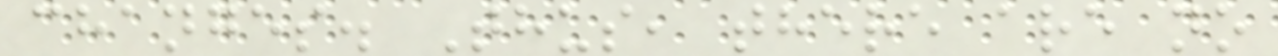changes. Thus, there are no
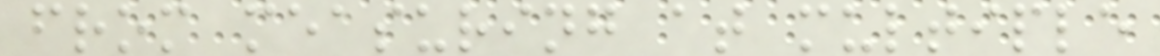from measuring at multiple
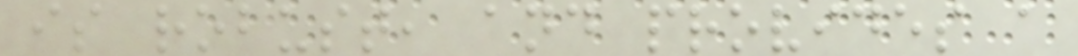is robust, and provides a
